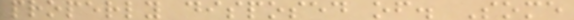properly disposed of. Some
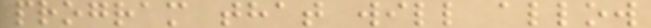program that will allow
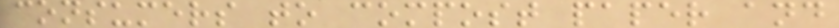consumers to compost paper and
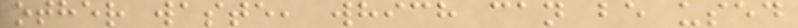other waste, which can be used
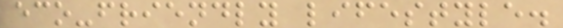eco-friendly lifestyle.
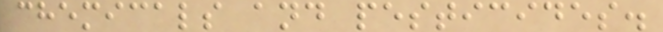chemicals and pesticides.
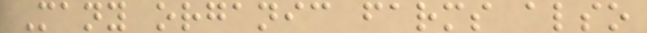Many organic farms also
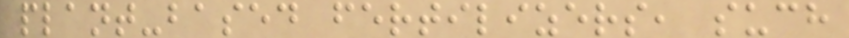plant-based fertilizers, such
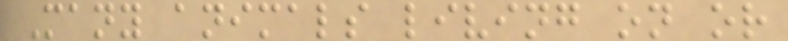Many animals living on or
